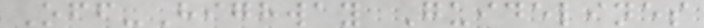Off-Highway Guidelines
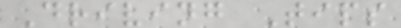Driving Tips
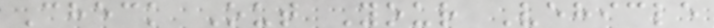Check Out Your Vehicle
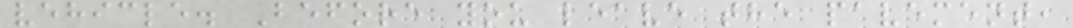vehicle. Before you leave the pavement,
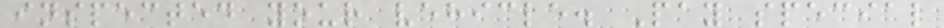inspected your vehicle. Pay special
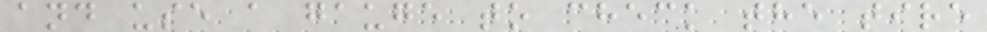and use a gauge to check the tire
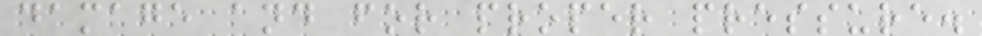damage and for proper pressure.
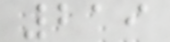219
